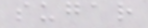sugar
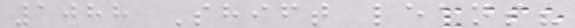1088 Shift leans?
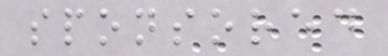sponsored
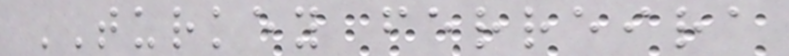TURKEY ferreira
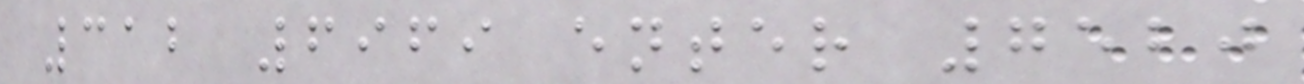312 6969 enter 7520
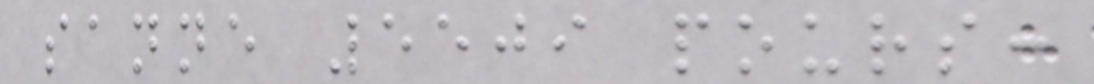sanne 5509 pours:
